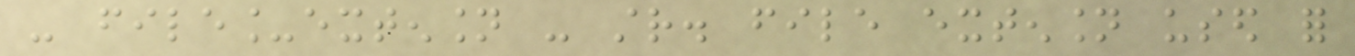- file_extension - str. file extension used for
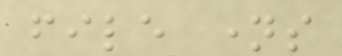file names
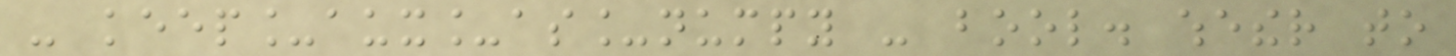- keep_aux_as_numpy - bool. whether to
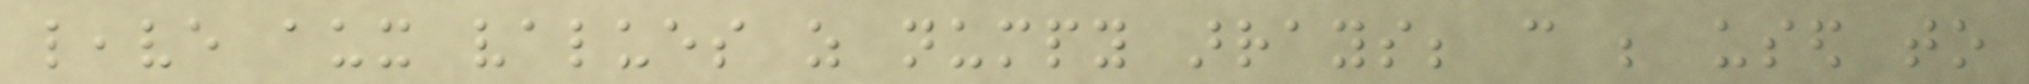leave aux values as numpy arrays; can be used to
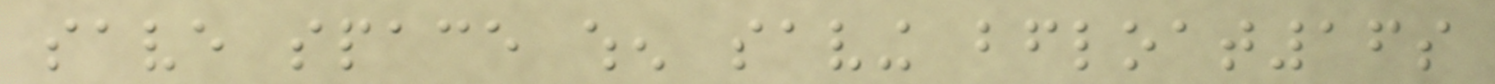save space when saving bfloat16s
